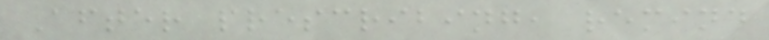After prescribing, remind
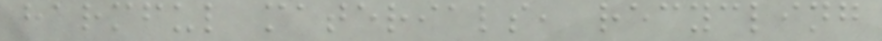harmful materials, recycling
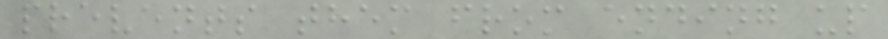prevents them from ending up
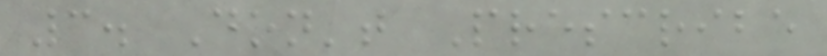3. Don't Prescribe
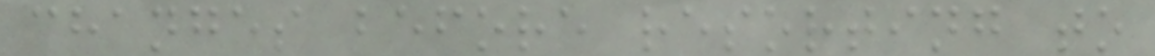changes before resorting to
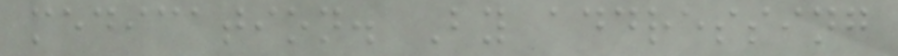medication. By addressing
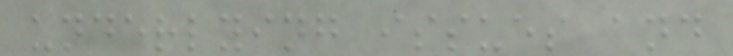underlying issues and
